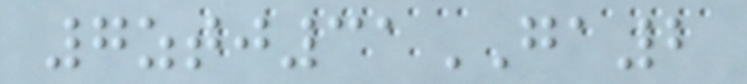7ztj31GA2
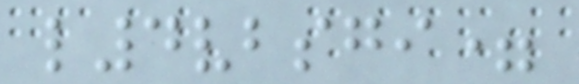l4vbsgi=
